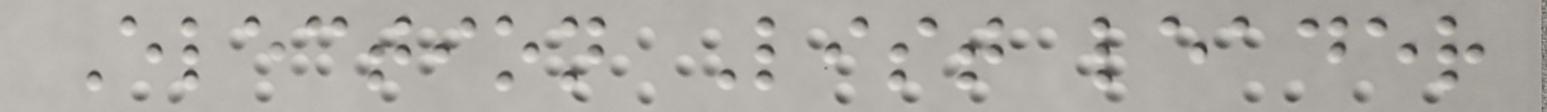Election List leader
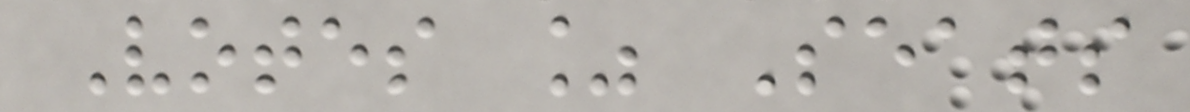Votes % Seats
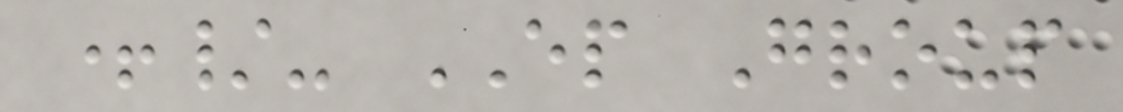+/- EP Group
